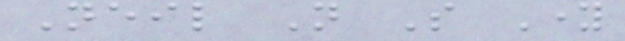Neil Not So Young
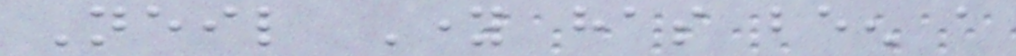Neil Young has been a
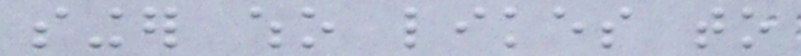singer who likes to
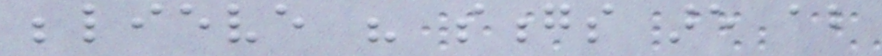believe his songs are about
